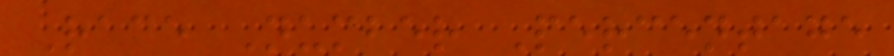Race Number Percentage
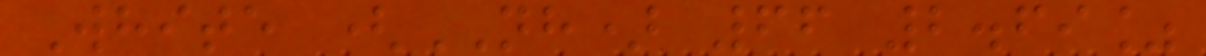White (NH) 66 2.69%
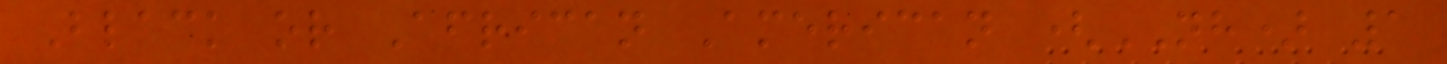Black or African American (NH) 1
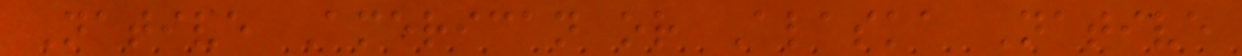Native American or Alaska Native
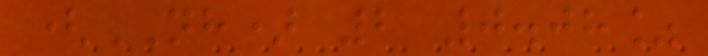(NH) 2 0.08%
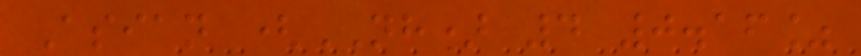Asian (NH) 4 0.16%
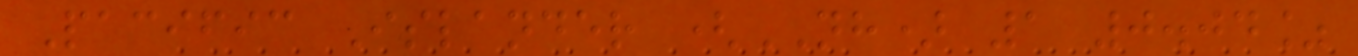Pacific Islander (NH) 1 0.04%
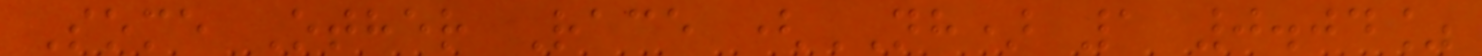Some Other Race (NH) 1 0.04%
